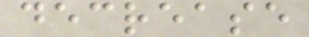decrease
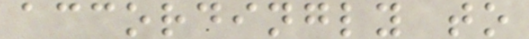accordingly to
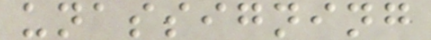unassigning
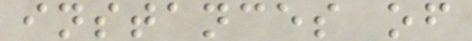instances of
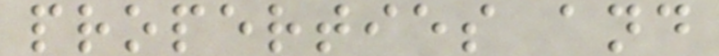properties and
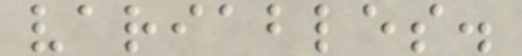variables.
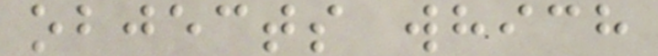objects which
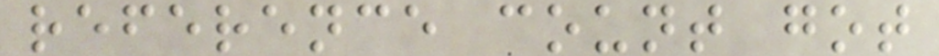reference count got
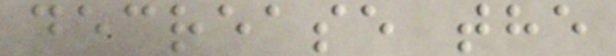decrease the
